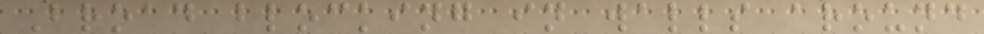Broad blocking in walls around
